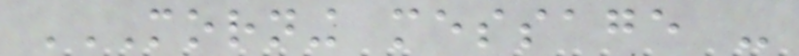MORNING MESSAGE -
